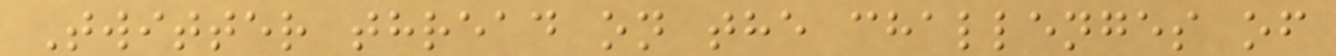Twitter thread on the challenges of
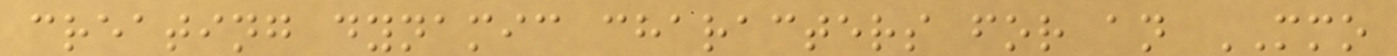creating dynamic characters for an MMO
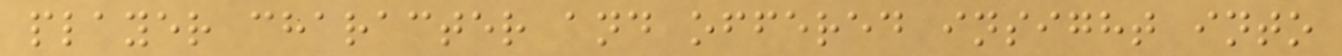player character and offered insight into
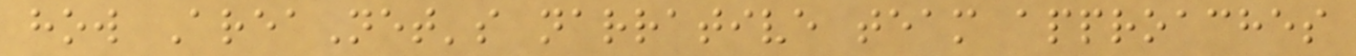how AreaNet's narrative team approaches
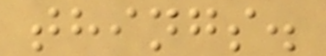things.
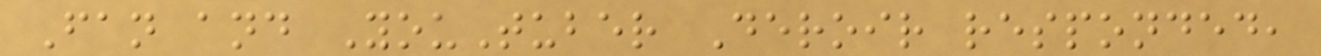Fan and YouTuber Deroir responded,
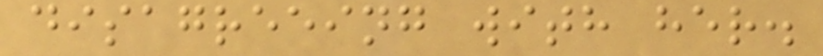disagreeing with her.
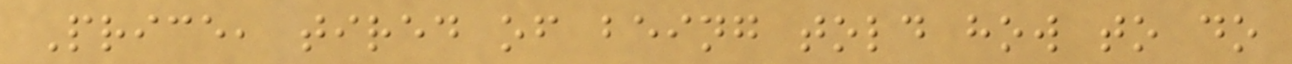Price, tired of being told how to do
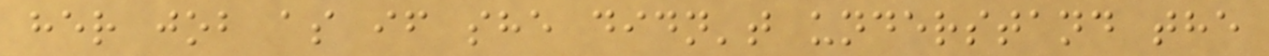her job as if she didn't understand the
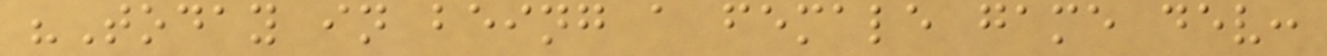"Today in being a female game dev:
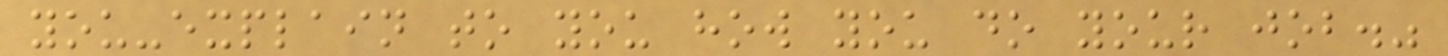you-explain to you how you do your job."
